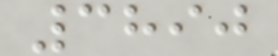3890
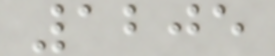1205
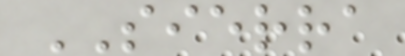SIERRA
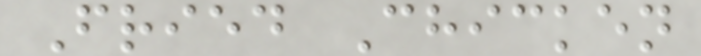Fried Chicken
